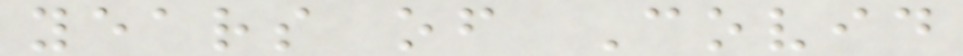years of Covid
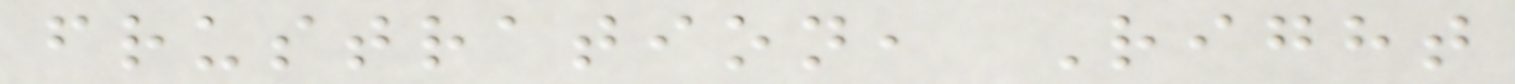frustration, Right
